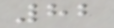82
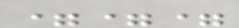===
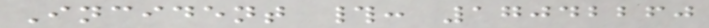Incident #: 17042260
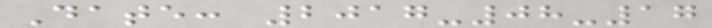Date: 2017-08-17
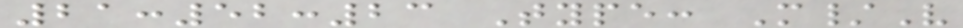21:52:23 Type: M/V
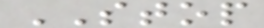STOP
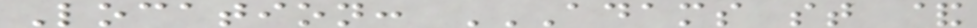Location: ADAMS ST &
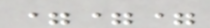===
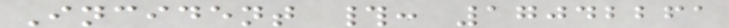Incident #: 17042261
